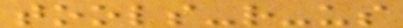tools-r-us
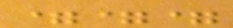===
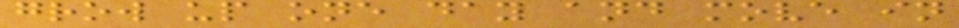grow up one day and move in
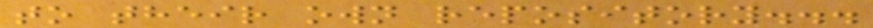to their own repository...
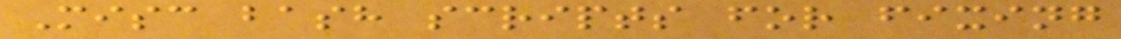Misc bash scripts for fixing
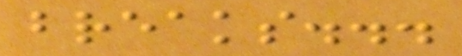breaks...
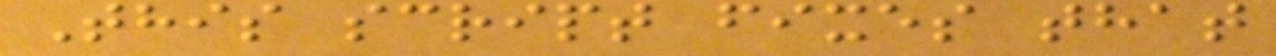This script fixes that
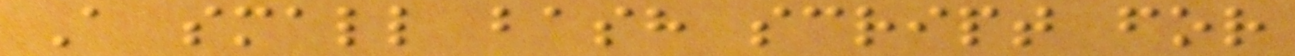A small bash script for
